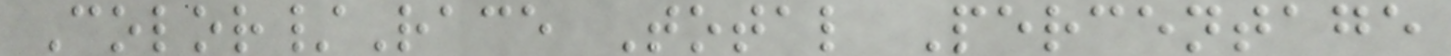Color/Race Total Percentage
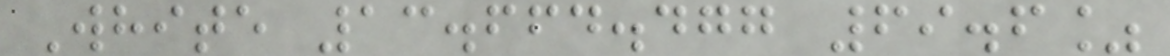White 13.664.477 69.6%
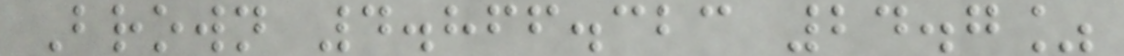Brown 4.866.323 24.7%
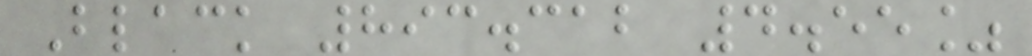Black 893.312 4.55%
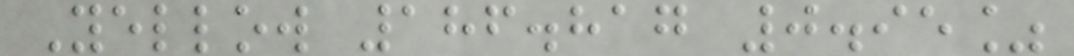Yellow 186.817 0.95%
